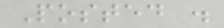Posted .
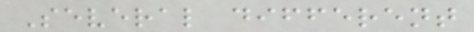Several different
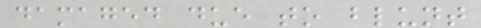damaged due to blunt
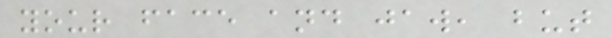your face and jaw, but
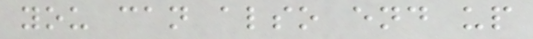you can also end up
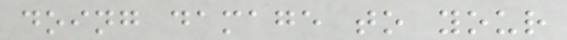doing damage to your
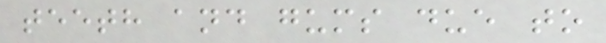teeth and gums due to
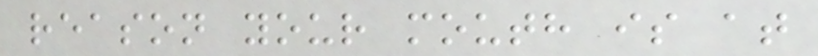reason your mouth is at
